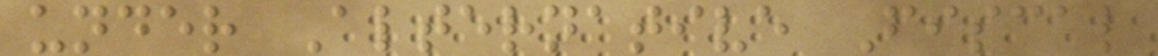under Alternative Fiscal
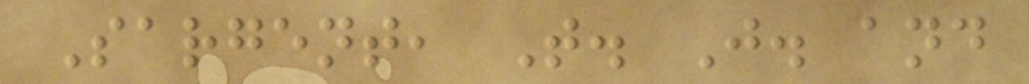Sargent, T. J. and
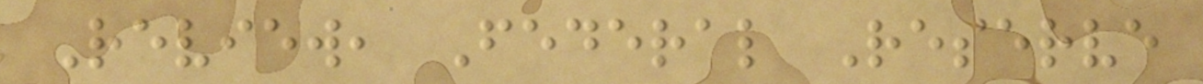Review, Federal Reserve
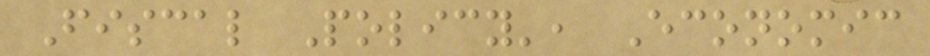Fiscal Policy', Economic
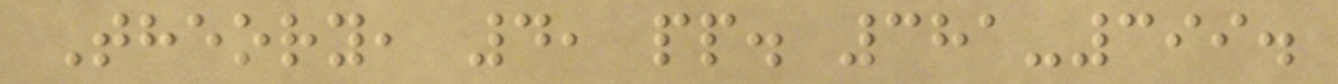Theory, 4, pp. 381-399.
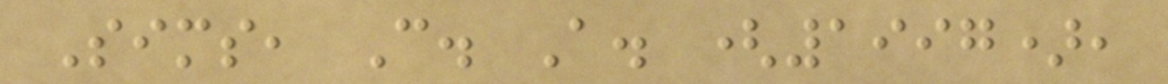Sims, C. A. (1997),
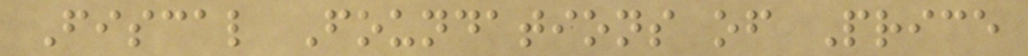Fiscal Foundations of Price
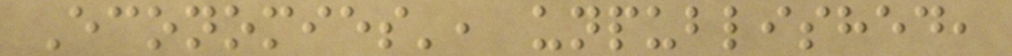Economies', unpublished,
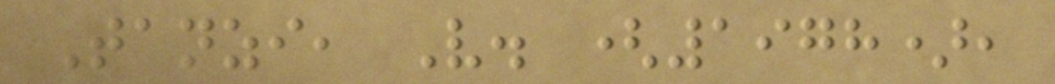Tanzi, V. (1978),
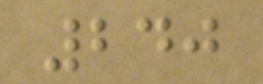240
